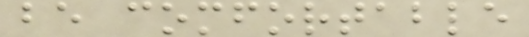be comfortable
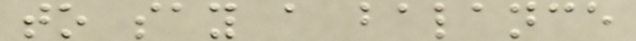to say a balance
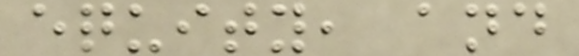equity, and
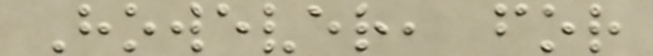However, for
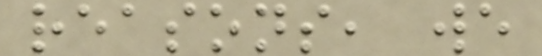reasons, we
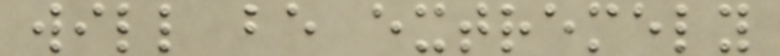will be extremely
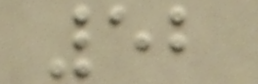52
